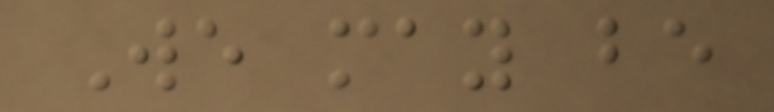We may be
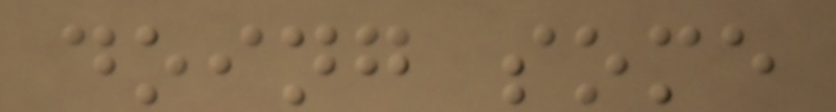doing some
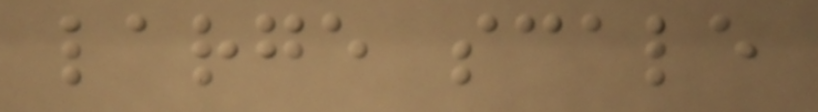large scale
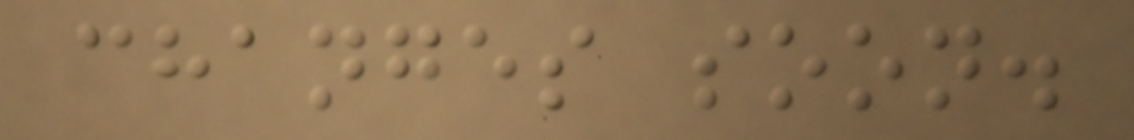changes soon.
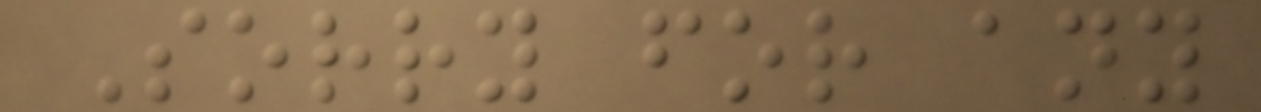Sorry for any
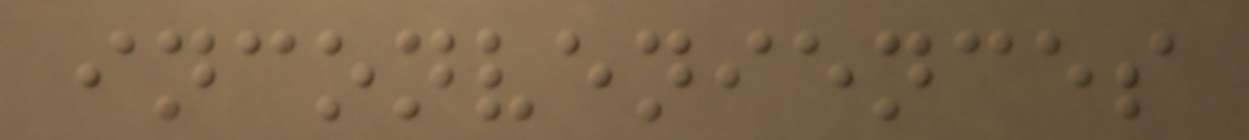inconveniences
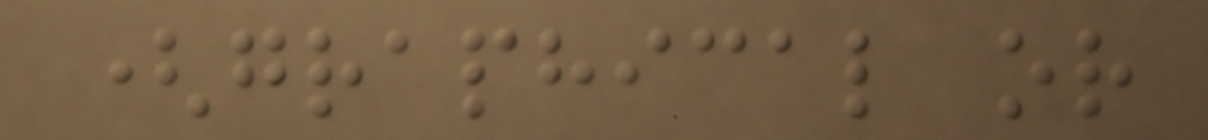(graphical or
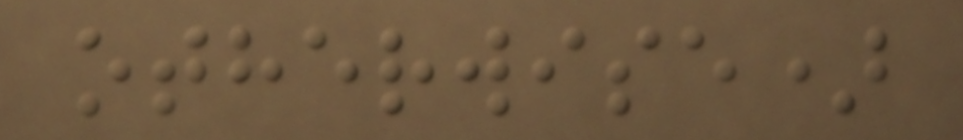otherwise)
